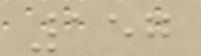157
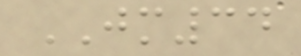JM34
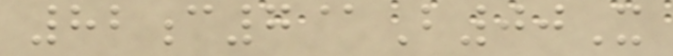82c7@B00X
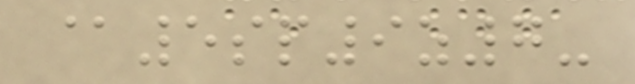@5sp9z7-
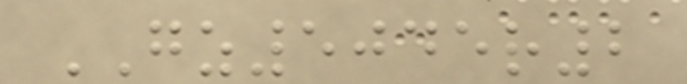GZ5045r2
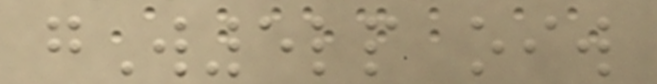gW5lp oiw
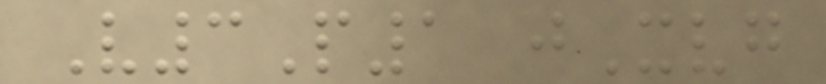V3P1 jXvg
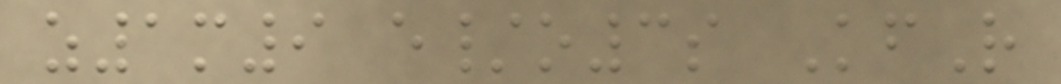z1m9 e/o3s KfR
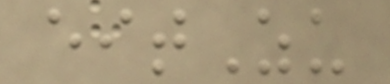eitZu
